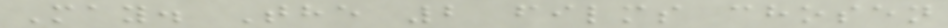May. The 2 films chosen
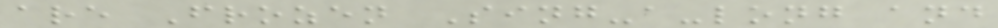are Frozen Sing-a-long and
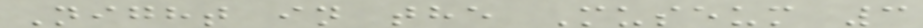Night in the Museum 3
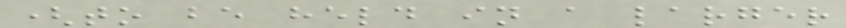(to be held in a larger
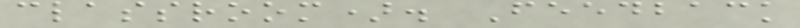classroom). Feedback
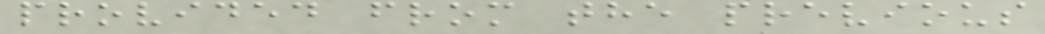provided from the previous
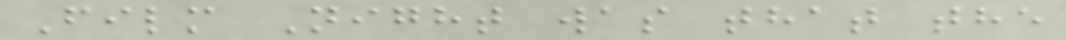Film Night was that the
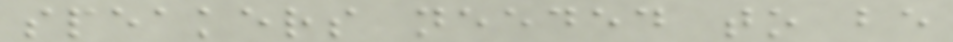speakers needed to be
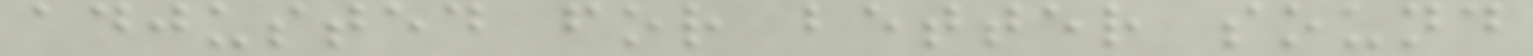adjusted for better sound
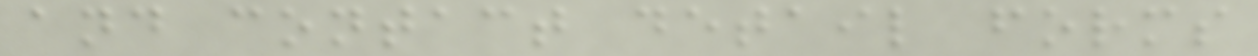and contact detail forms
